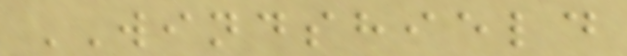WINDSHIELD
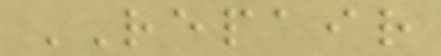REPAIR
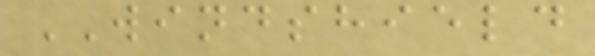WINDSHIELD
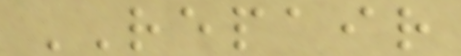REPAIR
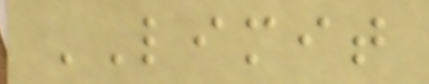LIMIT
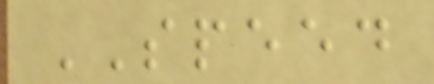SPEED
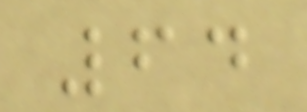64
